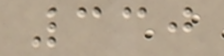330
